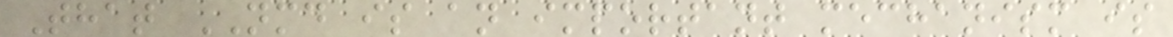That NMD is an important mechanism is
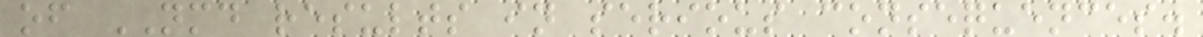of NMD results in serious consequences.
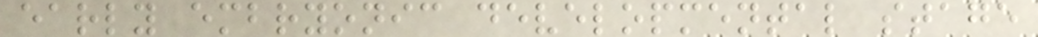early embryonic developmental stage
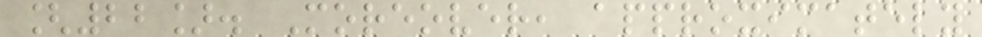[22]. Moreover, approximately
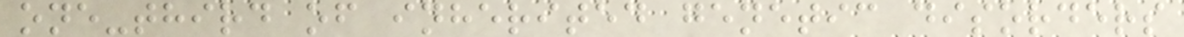one-third of inherited genetic disorders
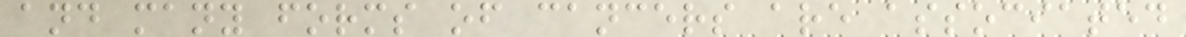and many forms of cancers are associated
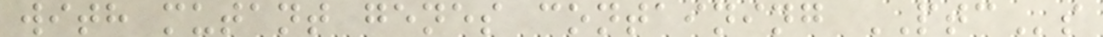with mutant genes containing PTCs
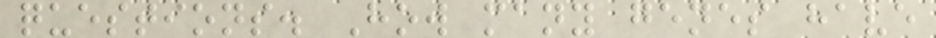questions. How many genes have
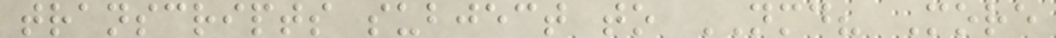transcripts subject to NMD? More
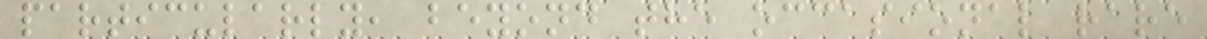particularly, beyond the occasional rare
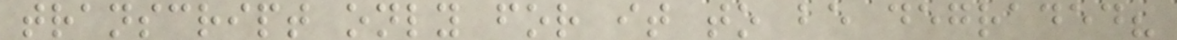transcript only for it to be degraded?
